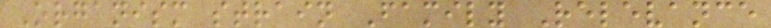Organism strain Family Relevance
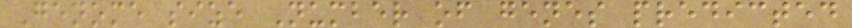Genome size Number of genes predicted
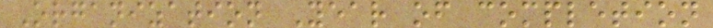Organization Year of completion
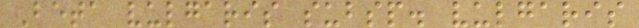Beta vulgaris subsp. vulgaris
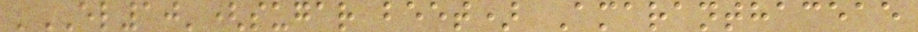'EL10'(sugar beet) Amaranthaceae
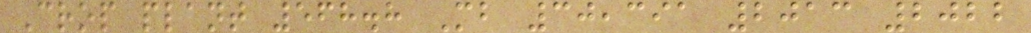Crop plant 568.8 Mb 30,391 2013 2022
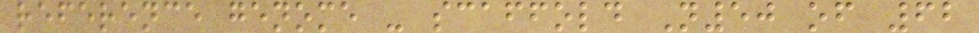reference genome - scaffold N50 of 62
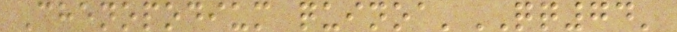Chenopodium quinoa'QQ74'
